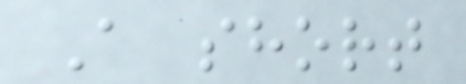A short
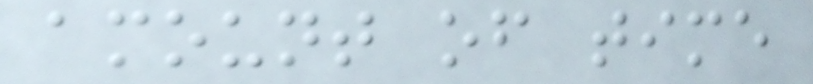amount of time
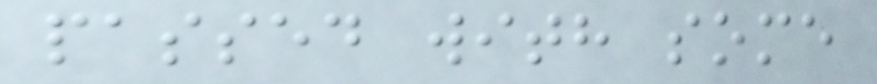passed with some
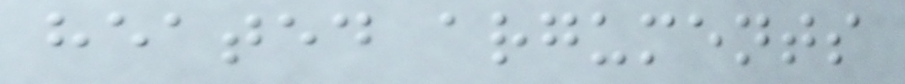heated arguments
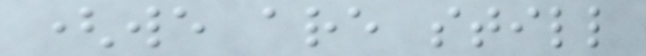(we are still
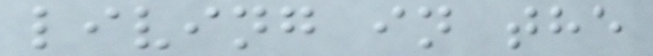living in the
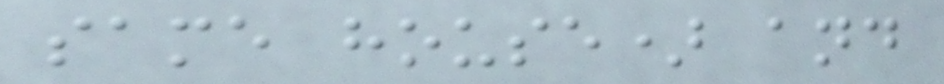same house) and
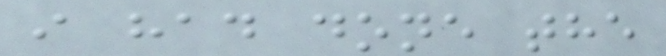i had done the
